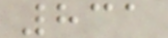831
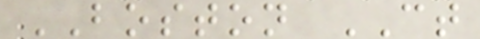BOSTON CT
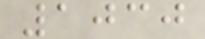1030
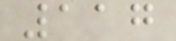117
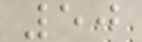50
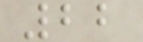22
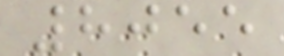8055
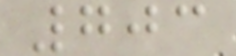703
